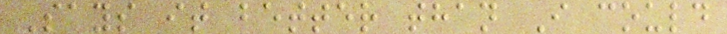Says it better than I could
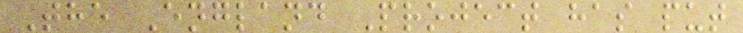The England Project has put
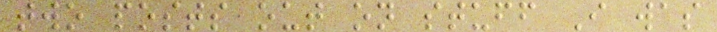two posts out on stuff I was
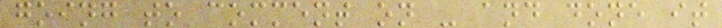going to comment on - and done it
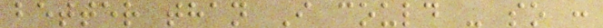better than I could - so :
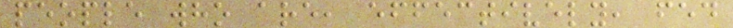people who are, effectively, fed
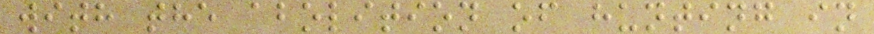with the abolition of hunting in
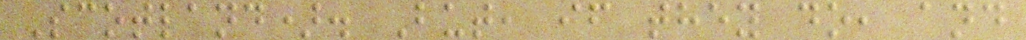Scotland). But, if they do, and
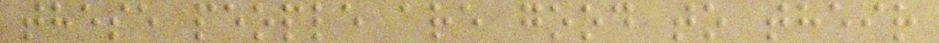these people are good to their
